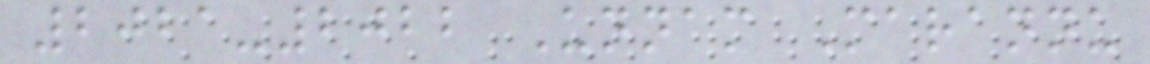2021-2022 Unnam Marannu
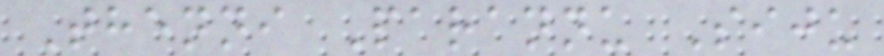Thenni Parannu Siju
